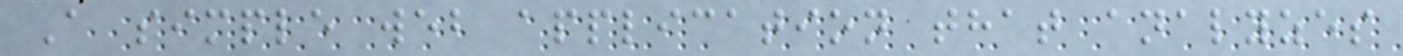A simple web application that analyzes
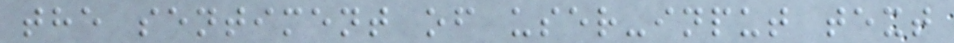the sentiment of user-input text
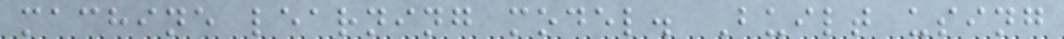machine learning model. Built using
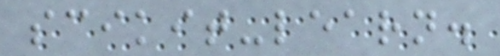scikit-learn.
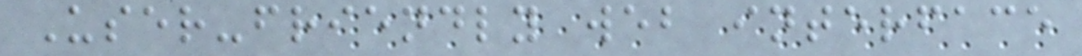User-friendly web interface
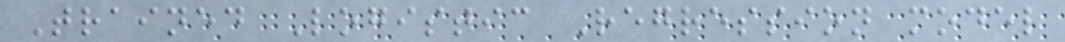Trained Logistic Regression model
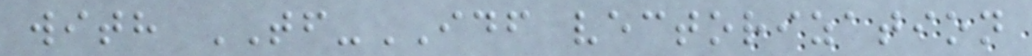with TF-IDF vectorization
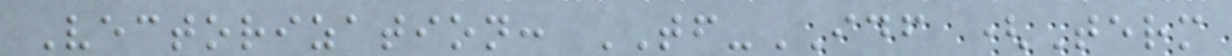Vectorization: TF-IDF (Term
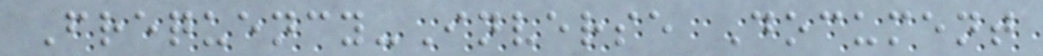Frequency-Inverse Document
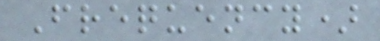Frequency)
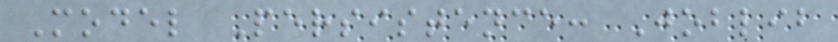Model Persistence: Joblib
